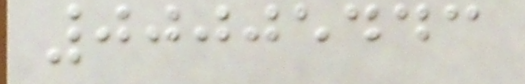00005443
